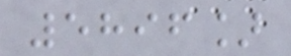5896]
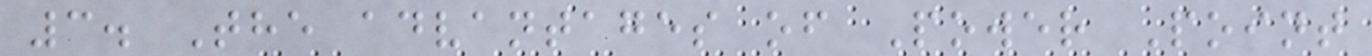3. The advantages of Power Point
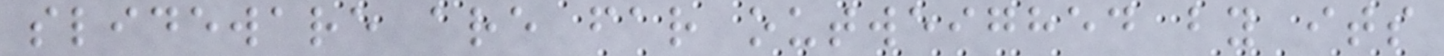slideware are far outweighed by its
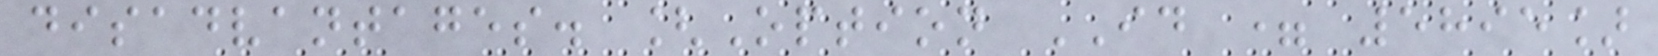disadvantages. [Option ID = 5895]
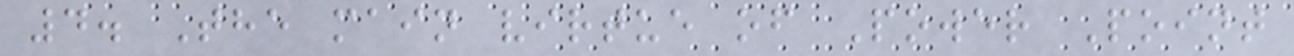4. The main virtue of Power Point
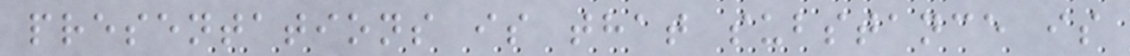presentations is that substance is
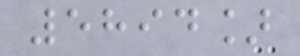5894]
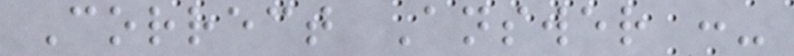Correct Answer :-
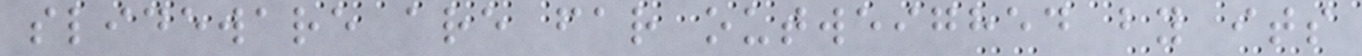slideware are far outweighed by its
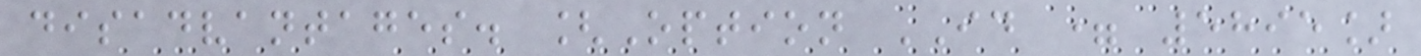disadvantages. [Option ID = 5895]
